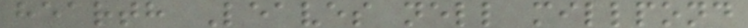hearth Leaves nell millpond
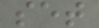set
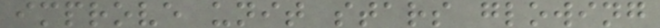improve unit stars glowing
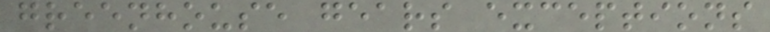greenhouse gears exceptions
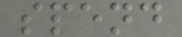spend
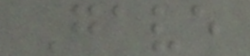Gave
